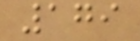179
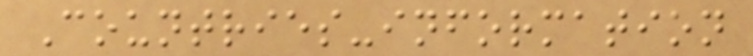Countries-information
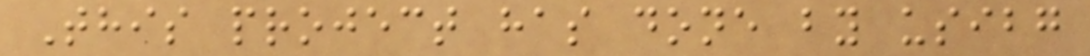This project has done by usibg
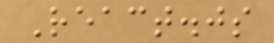React.js
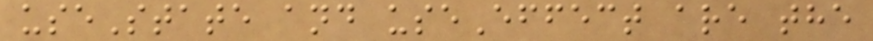useState and useEffect are the
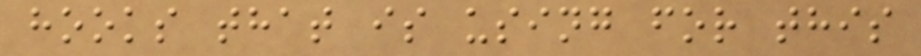hooks that is using for this
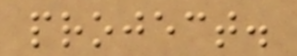project.
